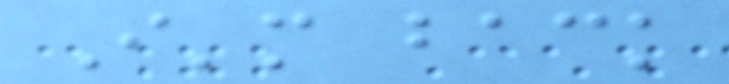I'm back
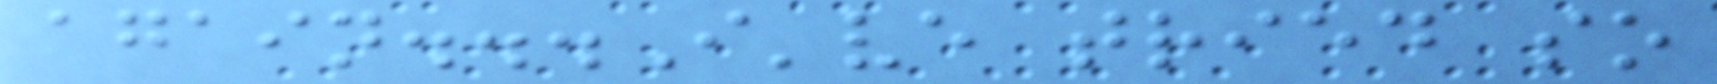again...I've tried so
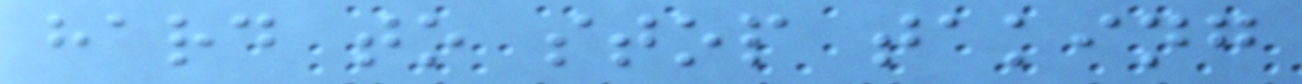hard to stop taking
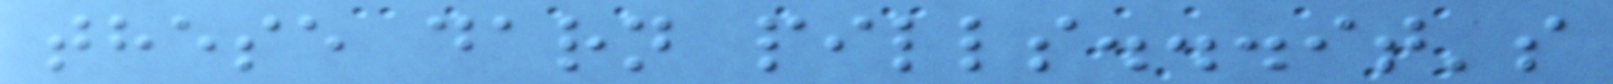these darn pills...it's
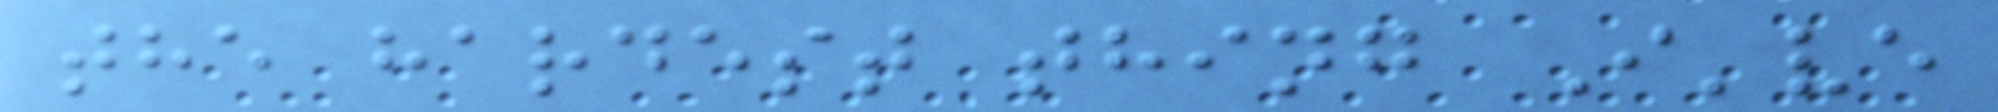the hardest thing I've
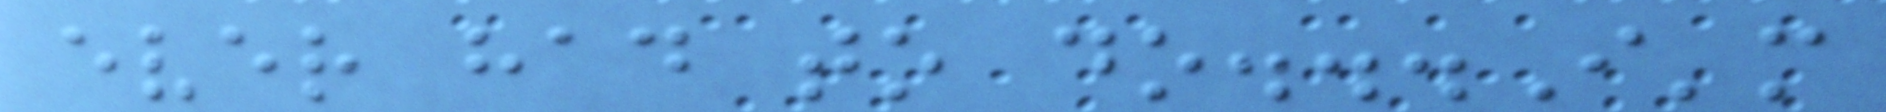ever had to do...I'm
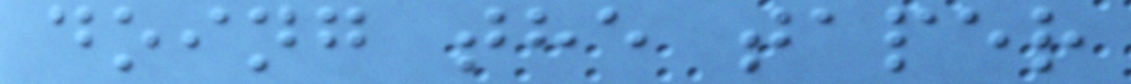doing the taper
